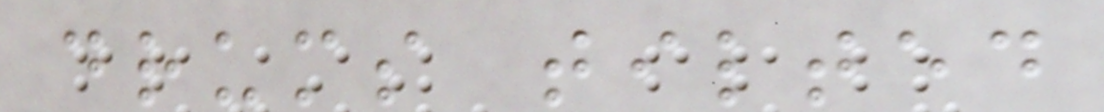drums tilted
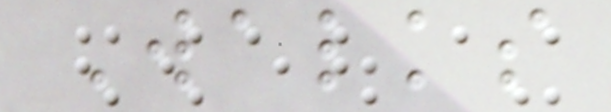Walks
